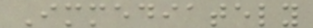Immediately
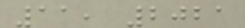11, 2021
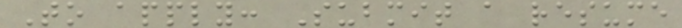To apply: Submit a resume
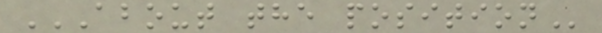ABOUT THE POSITION
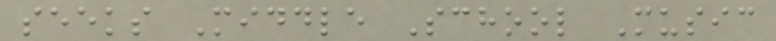seeks Middle School Music
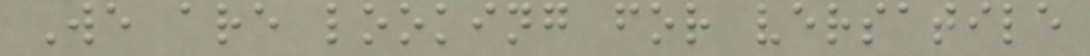We are looking for versatile
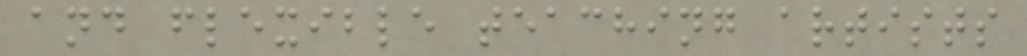and flexible teaching artists
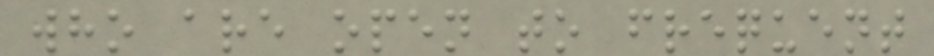who are open to frequent
